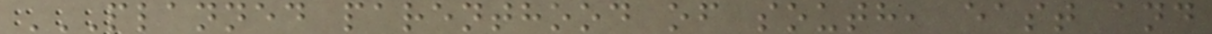PLANNED PARENTHOOD OF SOUTH, EAST AND
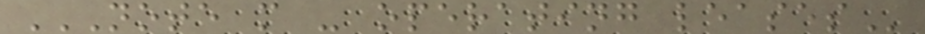NOTE M - OPERATING LEASES
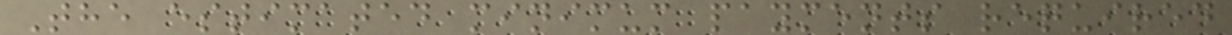The estimated minimum payments required
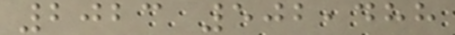2023 502,488
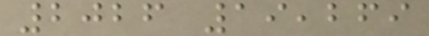2026 19,269
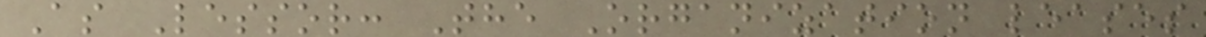As Lessor: The Organization leases
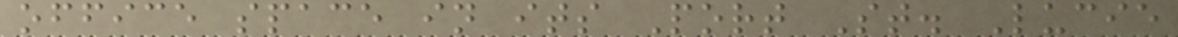office space in its Port St. Lucie
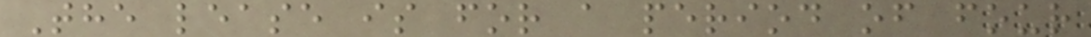The lease is for a period of four
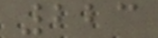223
